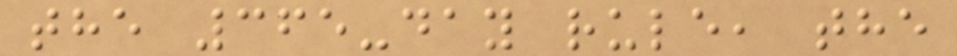the 365-day rule, the
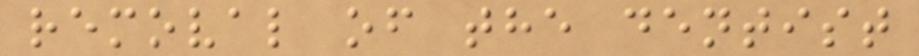removal of the dentist
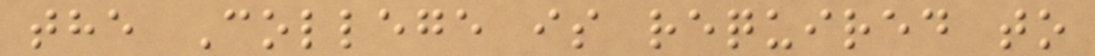the College is required to
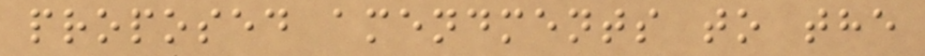proposed amendments to the
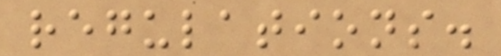regulations.
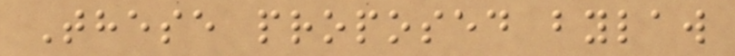These proposed bylaw
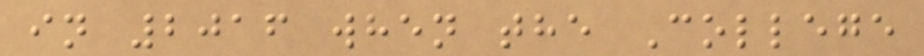in 2016 when the College
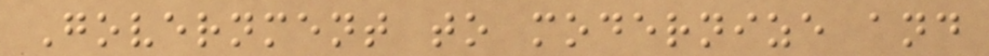Government to modernize and
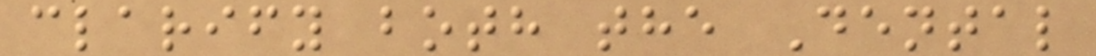clarify both the Dental
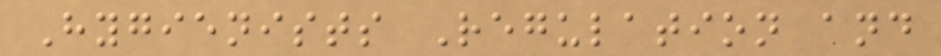Hygienists Regulation and
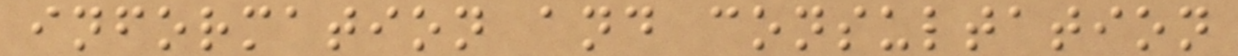information and consultation
